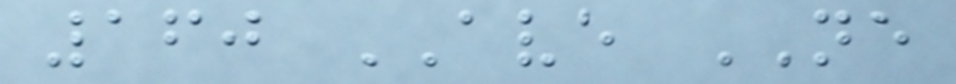160 AVE NE
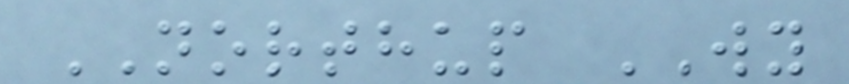NORTHUP WY
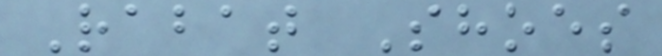Rabat Shoes
